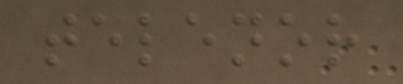telenor
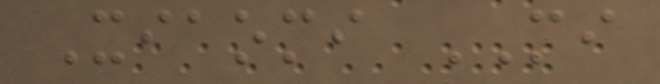Xiaomi MI
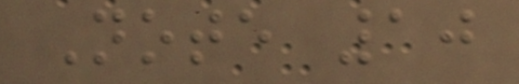Note 10
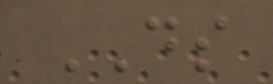DS
